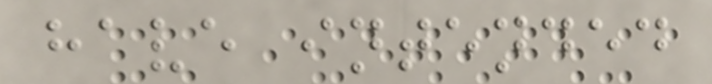have intended
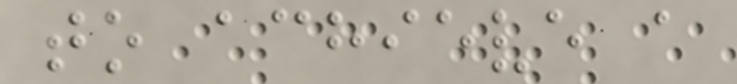to achieve a
